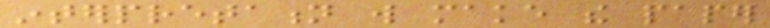interpretation will make the paper
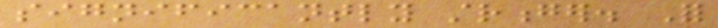significantly stronger. For
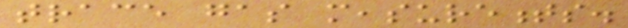trace gas measurements.
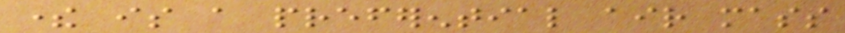there is a preferential air mass
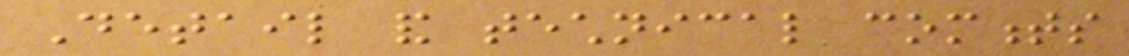Detail and technical comments
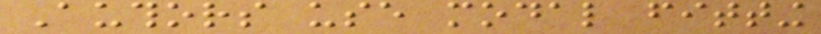Authors use modal fitting
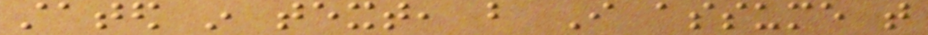stated in text, but I assume that
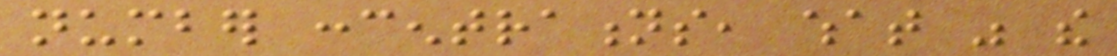number concentrations, what was the
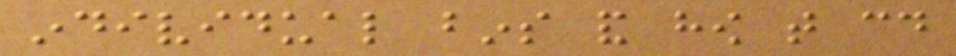individual bins and how that could
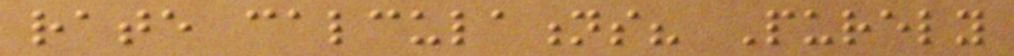rate calculations? Purely
